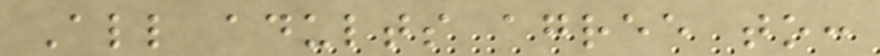All adults agree to:
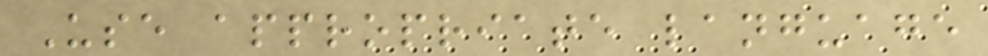Use appropriate language
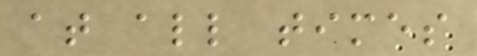at all times
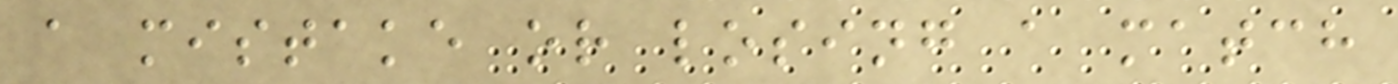a mistake or losing a match
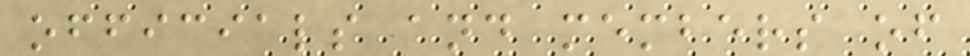officials and members of
